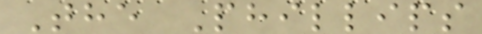The Phillips
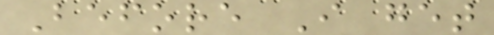Before I get
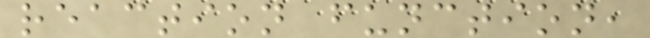reaction function,
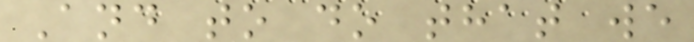And to do that we
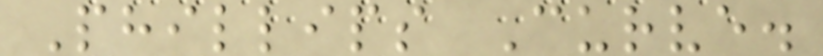Phillips Curve.
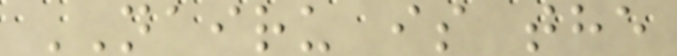NAIRU is the
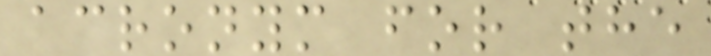acronym for the
